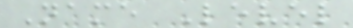Name Level
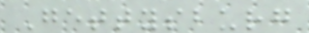Gettysburg
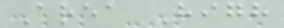Area High
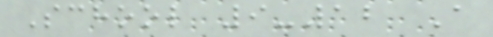School 9-12 A
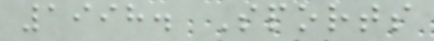1998. Sports
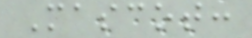Mascot:
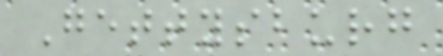Gettysburg
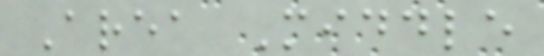Area Middle
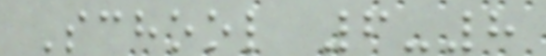School 6-8
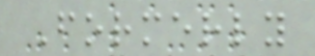Formerly
